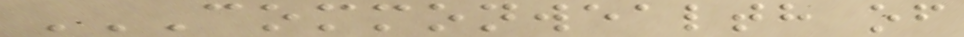COMMONWEALTH OF
